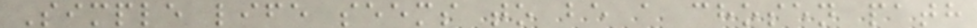Simple life seems to be a chosen path
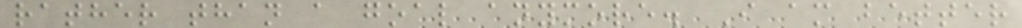rather than a goal anymore. I am better
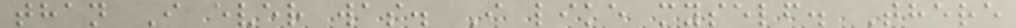than I ever was. I like myself. There
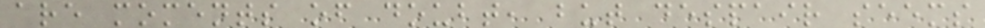are moments of doubt, but despair seems
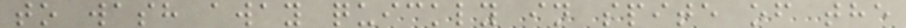to wash away quickly in spite of the
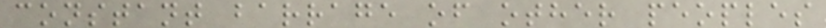constant barrage of other peoples
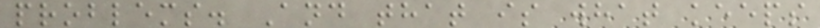problems. And that is what keeps
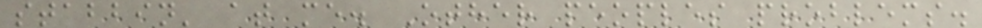stabbin' at me. Other peoples problems.
